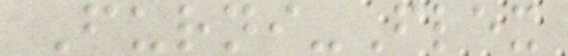Furni-Flex
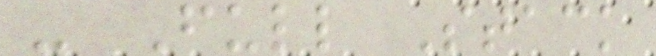- Full Stack
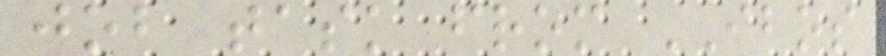job task from IBOS
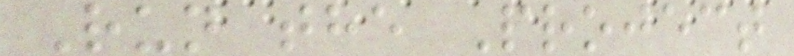Run the Project
